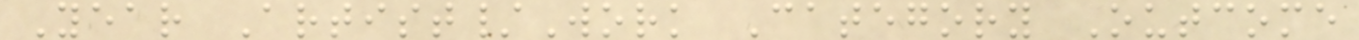Year Artist/Work Category Outcome
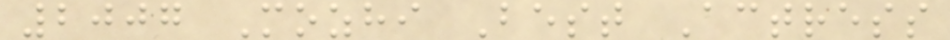2007 Mozhi Best Actress
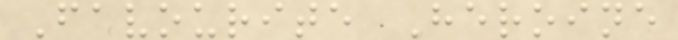Favourite Heroine
